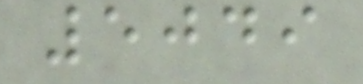5049
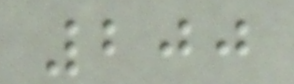200
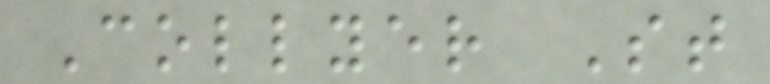Collyer St
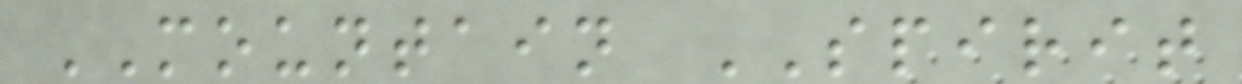MOUNTAIN SPIRIT
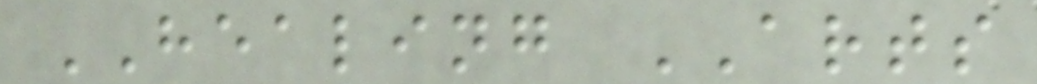HEALING ARTS
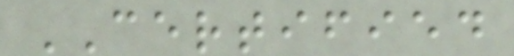CERTIFIED
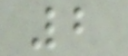2
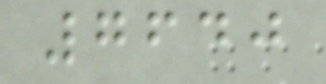7640
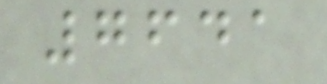7641
